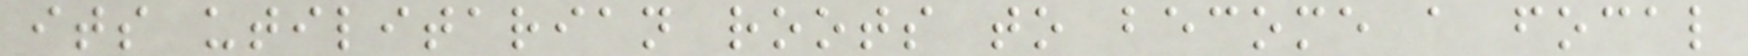its utilitarian roots to become a focal
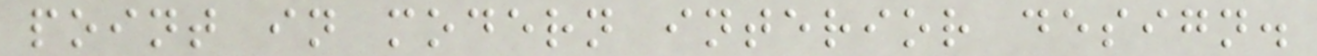point in modern interior design.
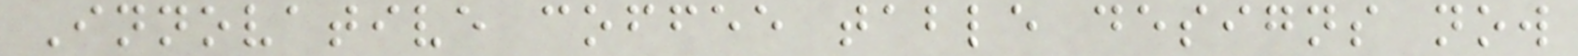Innovative coffee table designs now
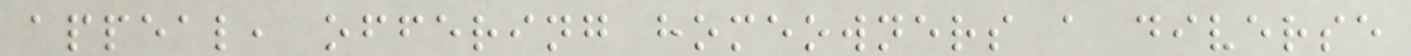appeal, offering homeowners a diverse
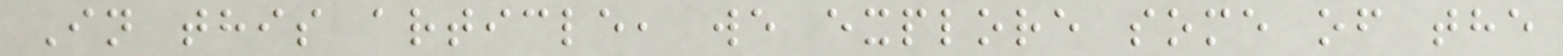In this article, we explore some of the
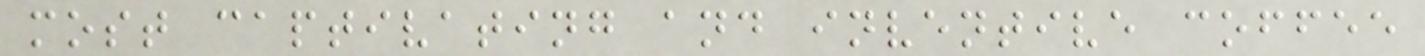most captivating and inventive coffee
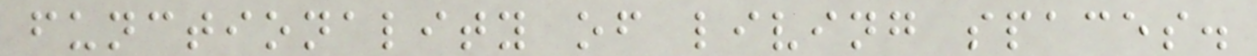functionality of living spaces.
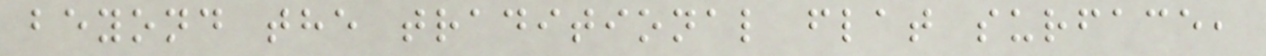beyond the traditional flat surface,
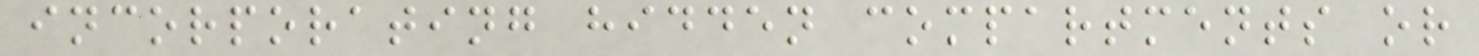incorporating hidden compartments or
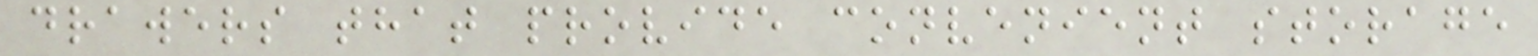drawers that provide convenient storage
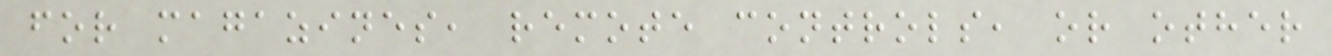for magazines, remote controls, or other
